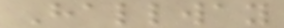Hallway
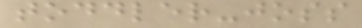toddler-joss
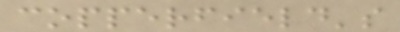copperfield's
